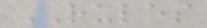RULES
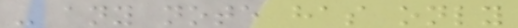- any note has only
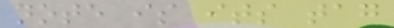note is its tag
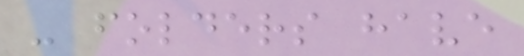- folders have
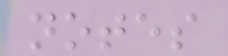notes
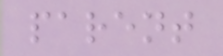parent
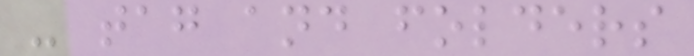- tag and folders
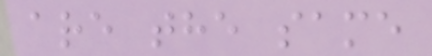are the same
